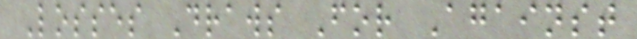Losses Draws For Against
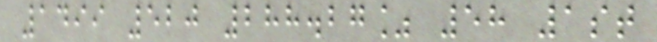1499 520 288.27% 58 1st
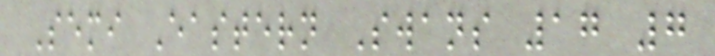Semi Eastern Swans 17 7
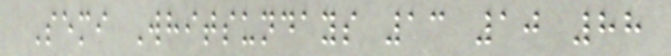Semi Whitsundays 13 10 88
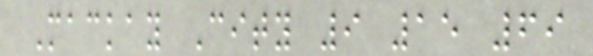Mackay City 9 15 69
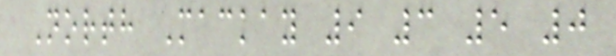North Mackay 9 3 5 0
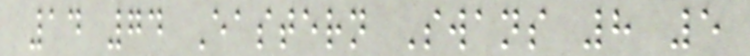14 74 Eastern Swans 8 5
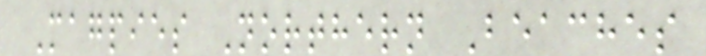Magpies Northern Beaches
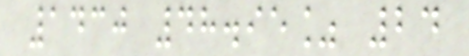1430 48.95% 24
